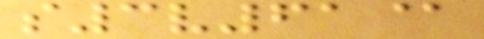s3v61@
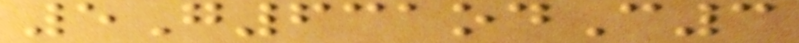5G631odC3
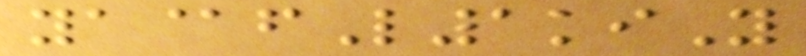ya@fL1kiY
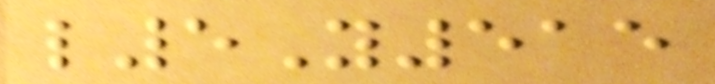l5Y515
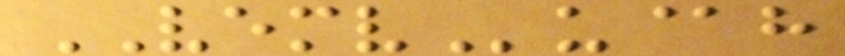VEMVu@h
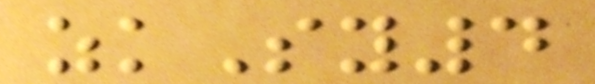zkSy4
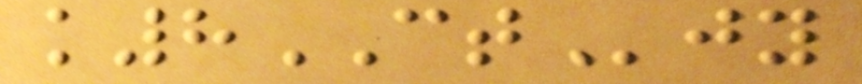k8CTjy
